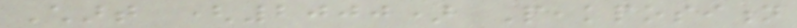Chart (2000) Peakposition
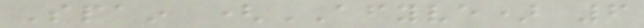Spain (AFYVE) 6
